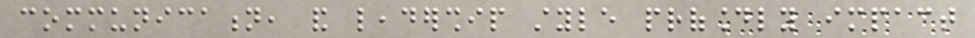communication, and leadership style profoundly impact
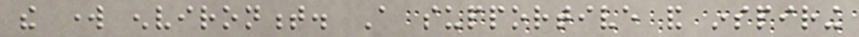the work environment. A supportive and inspiring
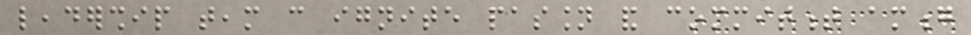leadership team can ignite passion and commitment among
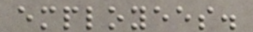employees.
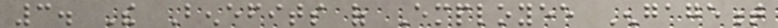3. The Benefits of Employee Engagement
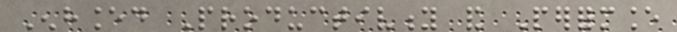Enhanced Productivity and Performance
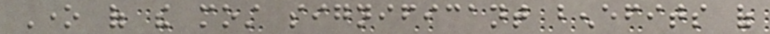One of the most significant benefits of
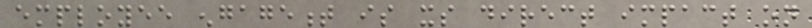employee engagement is its direct impact on
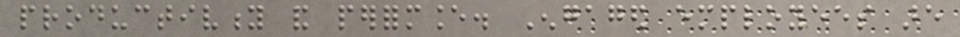productivity and performance. Engaged employees are
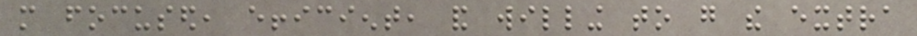more focused, efficient, and willing to go the extra
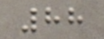88
